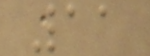11
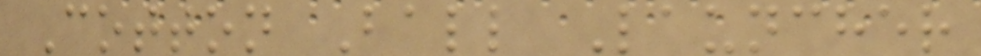Cotton Ball Launcher
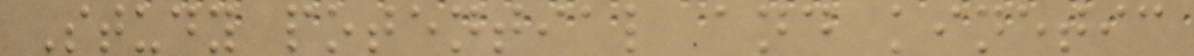Study potential and kinetic
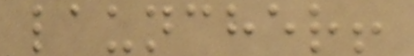launcher!
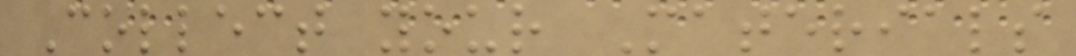Collect your Materials
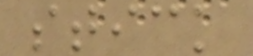stick
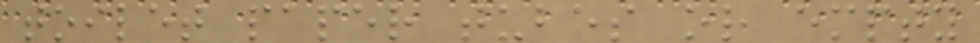toilet paper tubes or empty
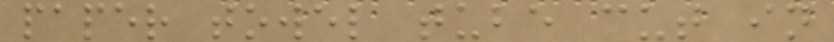paper towel tube cut in
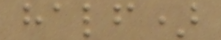half)
